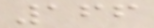166
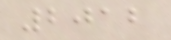2012
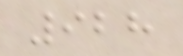928
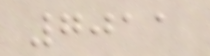7011
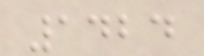1424
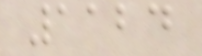1124
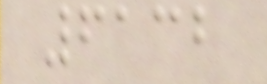6132
